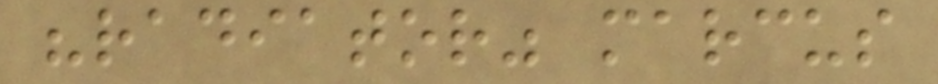"radiator" marcus
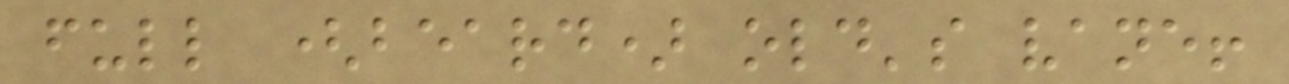full (beard) old's vane!
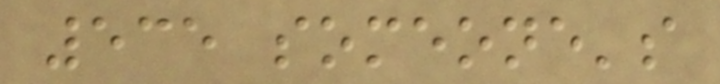535 someone's
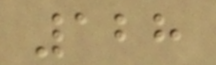128
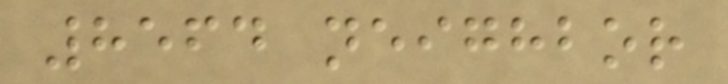8564 neighbor
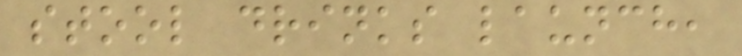stool drinks launch,
